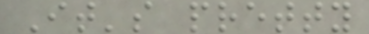It's pretty
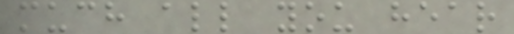much all you hear
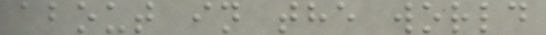about in the world
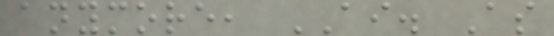anymore, AI. As
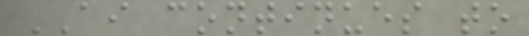AI continues to
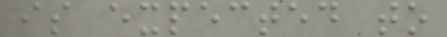is expected to
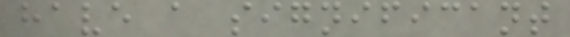have a significant
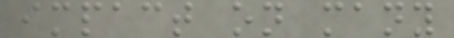impact on many
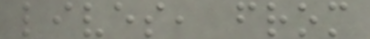lives, from
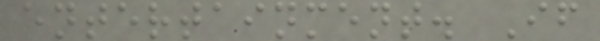entertainment. If
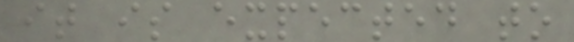it is expected to
